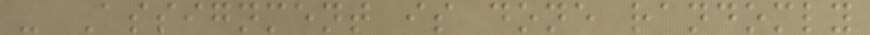- Assignment is done randomly
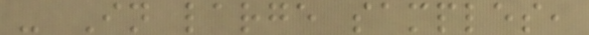- In large samples,
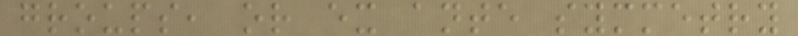groups, or ex ante symmetry
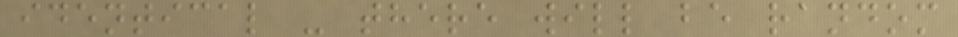identical - there will be random
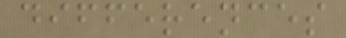differences
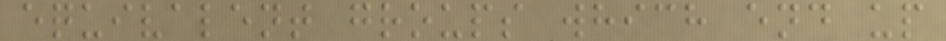equivalent groups which end up
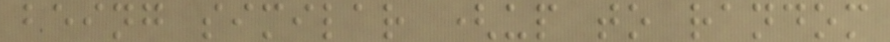being similar (up to random
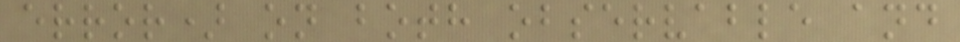error) on both observable and
